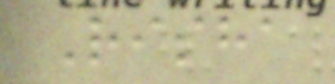Risha
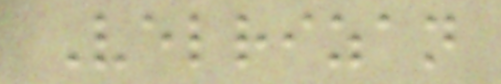Velrizan
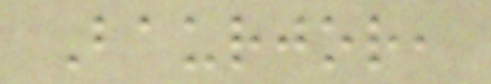Baurjor,
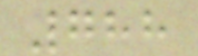788
